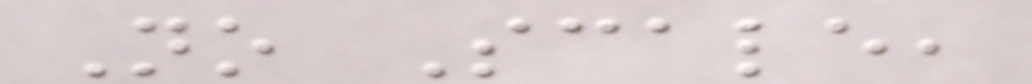No Scale,
